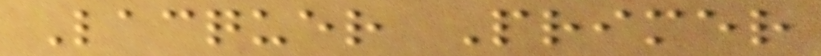Lacquer Primer
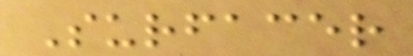Surfacer
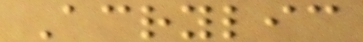Acrylic
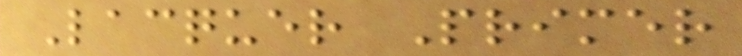Lacquer Primer
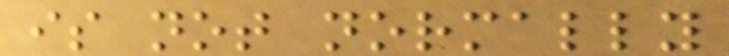is not normally
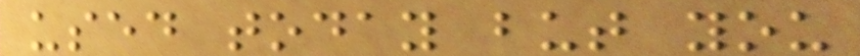used today but you
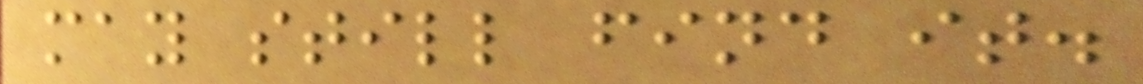may still find it.
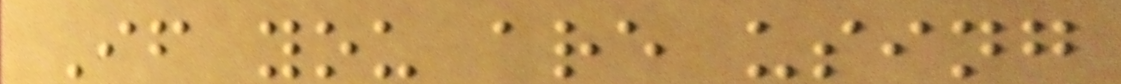If you are using
